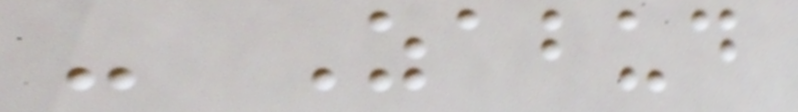- Zabud
